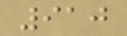910
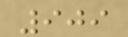909
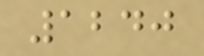1240
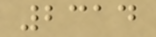2314
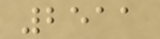2511
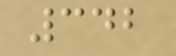342
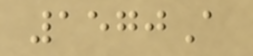1570A
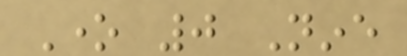One 0 Nine
